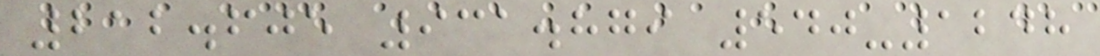212.605 931.879 540-1248
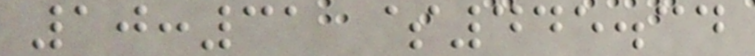10:31 $445.34
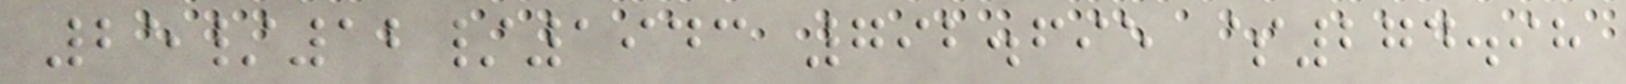25/12/1943 792.695 $274.98
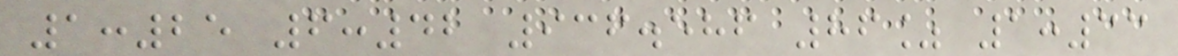1:25 6:42 936.586 86% 1:33
